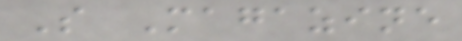S Magazine
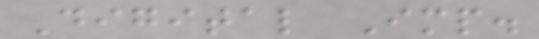Digital Imp.
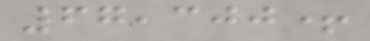67,300+
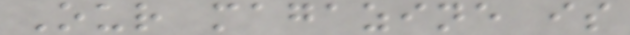Our magazine is
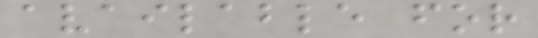available for
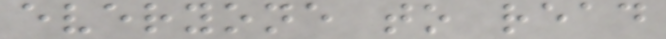everyone to read
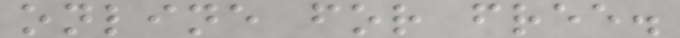online for free.
